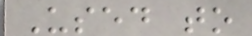Used to
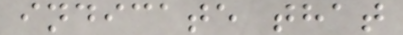indicate that
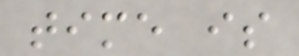time is
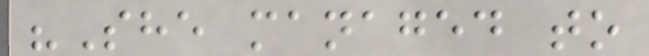"She managed to
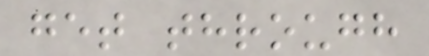get through
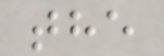the
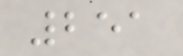251
